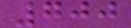700
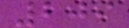209
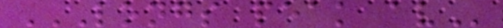LONGS PEAK AV
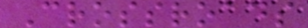Crossroads
